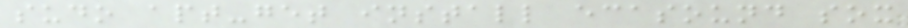sudo apt-get install ecasound sox
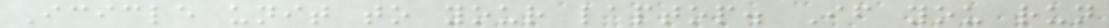Icicle unit to your laptop. If you run
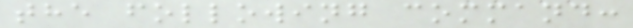the following command:
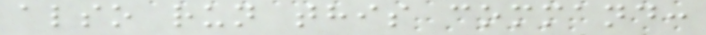also run this command:
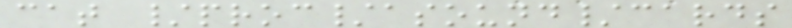cat /proc/asound/cards
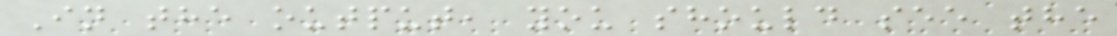In the output, you should see the
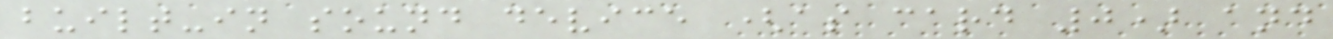built-in sound device (as card 0) and
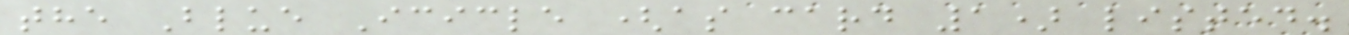the Blue Icicle (as card 1) listed.
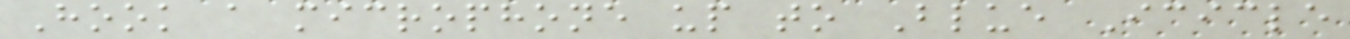Hook a microphone up to Blue Icicle
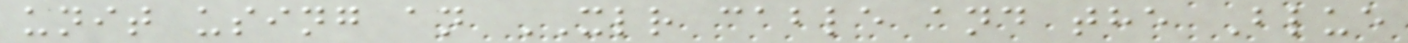unit using an XLR cable and the Blue
